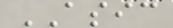ASIC
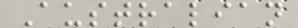Australian
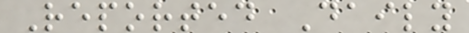Reported Daily
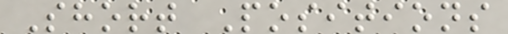Short Positions
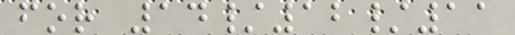for 14/12/11
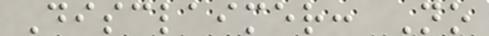Disclaimer: No
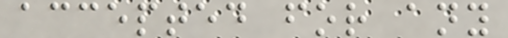accepted for any
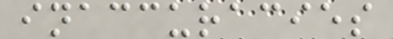inaccuracies
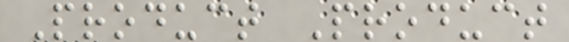Product Product
